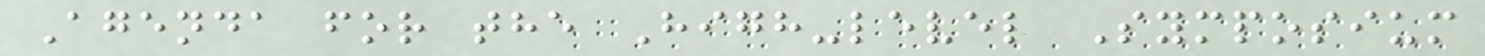Agenda for the High-level Symposium
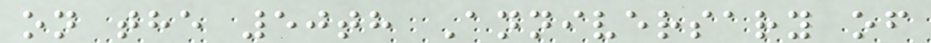on the 50th Anniversary of
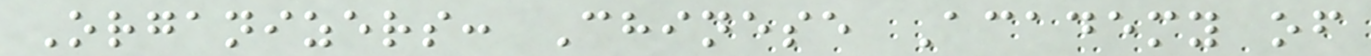Organizers: Chinese Academy of
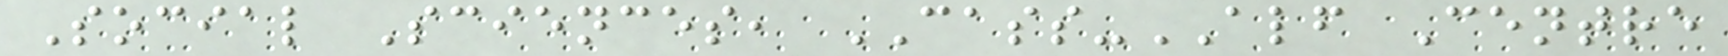Social Sciences, CASS-ALF Centre
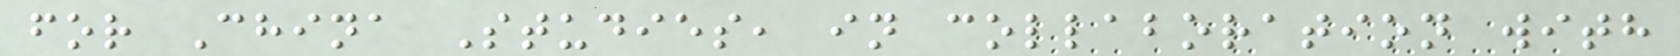for China Studies, in collaboration with
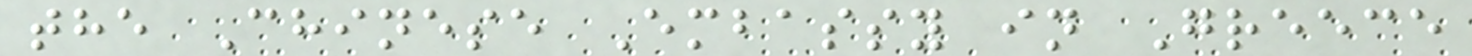the Chinese Embassy in Greece
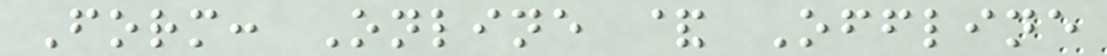Form: Online & Offline
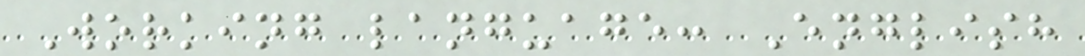Working language: English
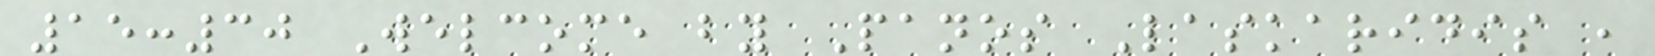15:30 Welcome by Panos Laskaridis ,
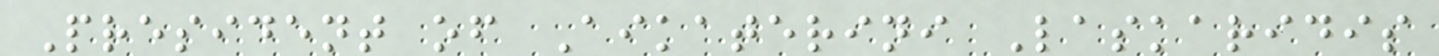President of Aikaterini Laskaridis
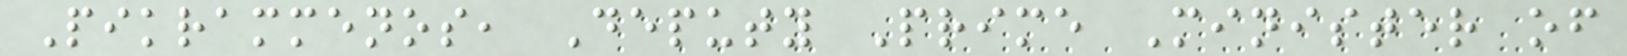Pikrammenos, Deputy Prime Minister of
